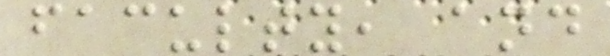faculty, and
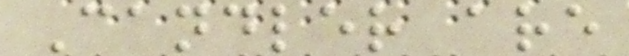Candler are
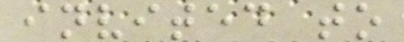invited to
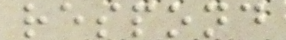respond
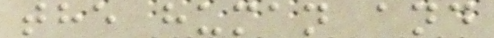the human and
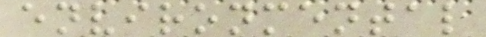environmental
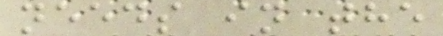needs in the
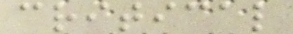critical
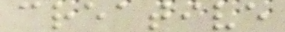creative
